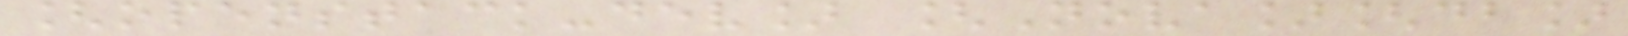[openstack-dev] [Nova][db]
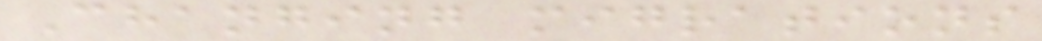Changing migrations
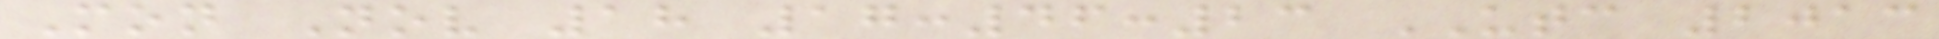Mon Nov 18 17:46:23 UTC 2013
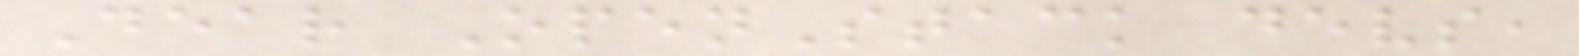Dear OpenStack devs,
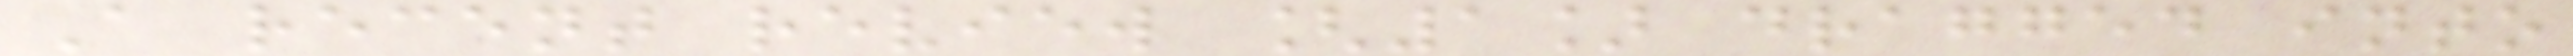A recent review [1] dragged into
